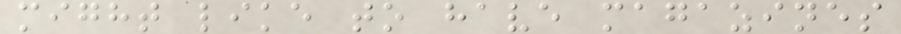might like to have magazines
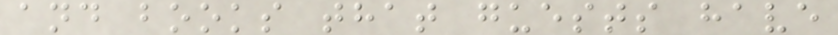and books that guests have
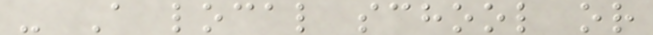- A local school or
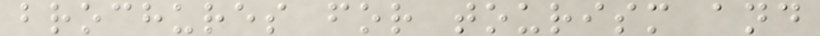brochures for tourism and
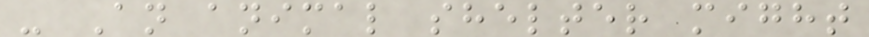- An animal shelter might
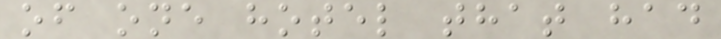of one hotel that had
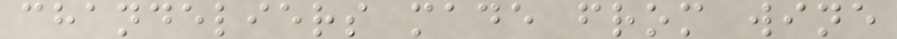chandeliers made from wine
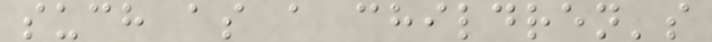such as a children's
